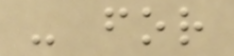- for
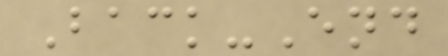Back-End
